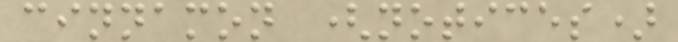cinnamon (notices)
